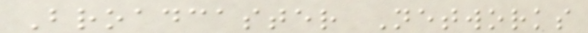Broadcaster Networks
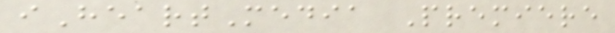iHeartMedia Premiere
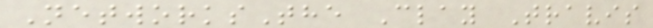NetworksThe Clay Travis
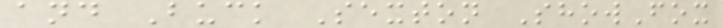and Buck Sexton ShowFox
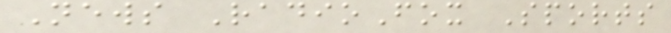News RadioFox Sports
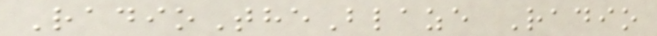RadioTheBlaze Radio
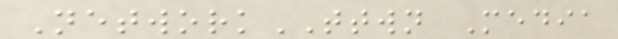NetworkTTWN Media
